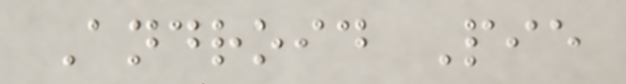Android Pie
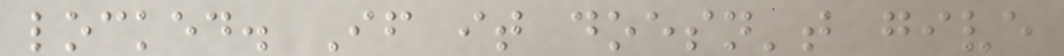locked. If it doesn't give
